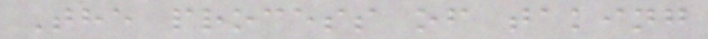The process of taking
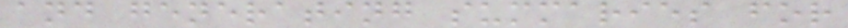and generating summaries for
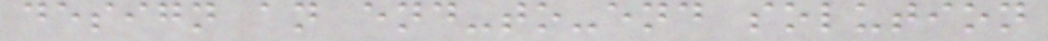design an end-to-end solution
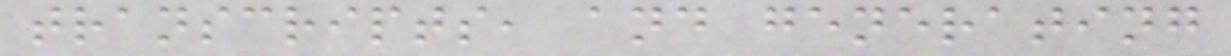transcripts, and generating
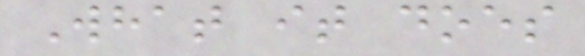What it does
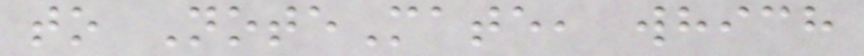to NoteMate, which
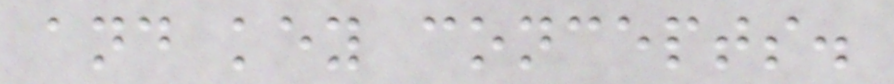and key concepts.
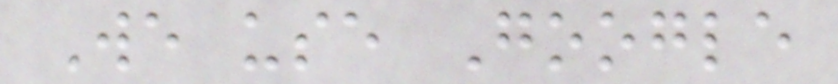We use Google
